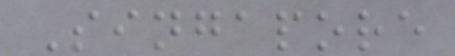Singapore
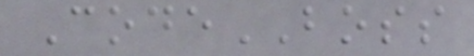CodeBOSS
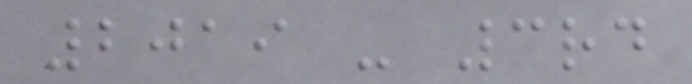2019 - 3rd
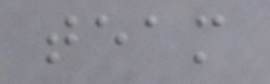team
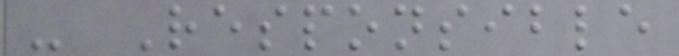- Responsible
